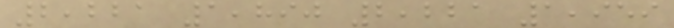2,221 1,890 2,221 1,959
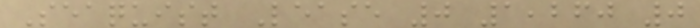Seaquist Lease 0 1,260 0
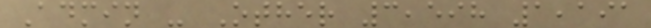Admin - Other 3,598 1,191
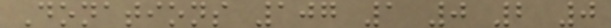Donations 107 1 0 2 0
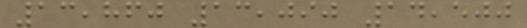13,860 13,090 14,500
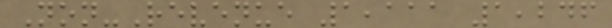Non-Revenue 1,111 1,246
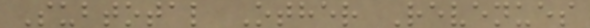Subtotal Other Revenues
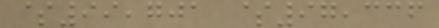$99,701 $97,336
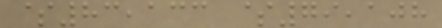$83,133 $79,108
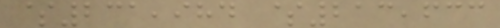$231,984 $213,633
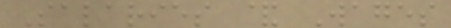Salaries & Wages
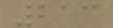213
